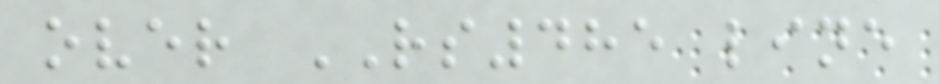over RS485 line
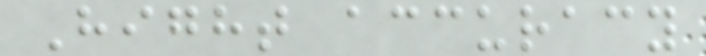Hight accuracy
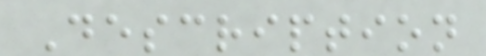Description
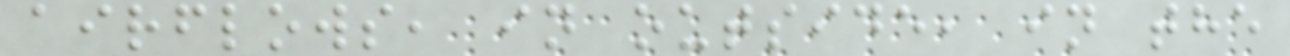airflows, in outside, in the
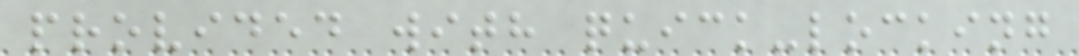provided with quick-locking
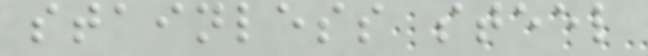stainless steel
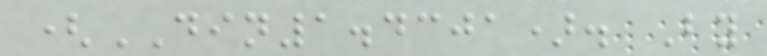(DIN1.4301). By
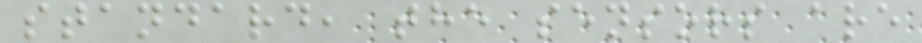standard, the sensors are
